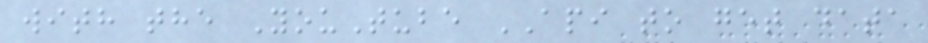with the YouTube API to get data
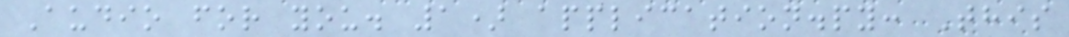Audio for you. 1) application.py: This
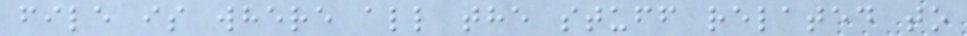file is where all the stuff related to
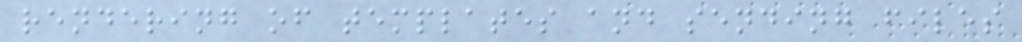rendering of templates and sending files
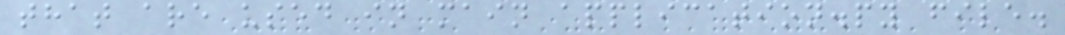that are used in main application.py file.
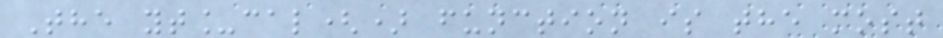The yt_cal() function is the most
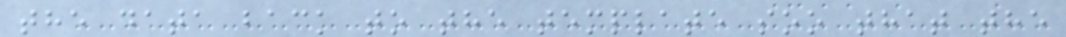the data back to the template soo that the
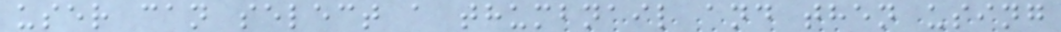user can select a thumbnail and then using
